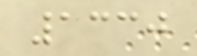1330
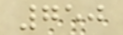750
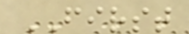FIRST
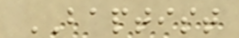BAPTIST
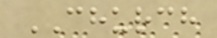CHURCH
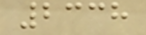2338
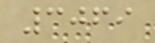3069
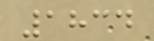1834
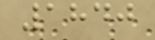1840
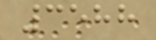3588
